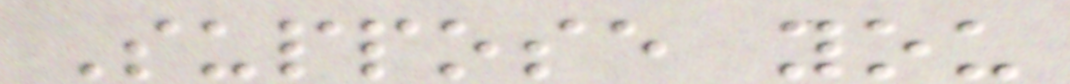Suppose you
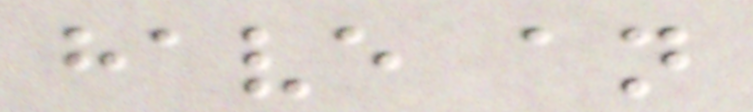have an
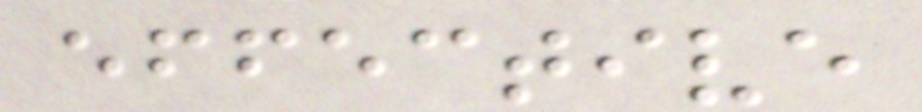effective
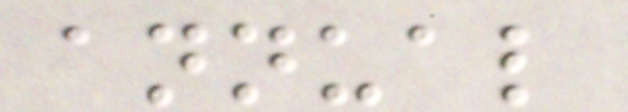annual
